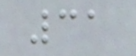31
